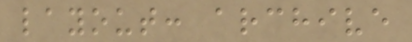layout: archive
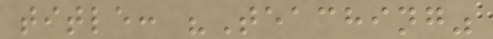title: "Teaching"
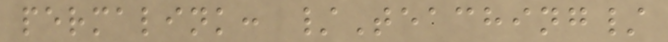permalink: /Teaching/
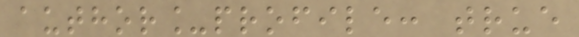author_profile: true
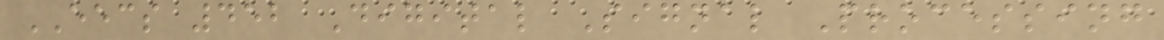EECS 452 Digital Signal Processing
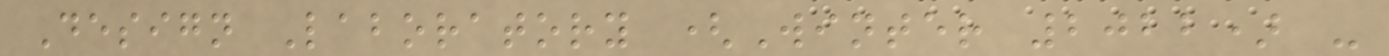Design Laboratory (Winter 2022) -
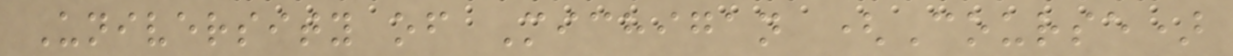University of Michigan (Course)
